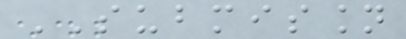SUBMISSION
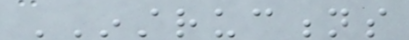INSTRUCTIONS
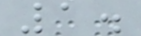1.
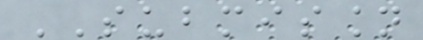SUBMISSION
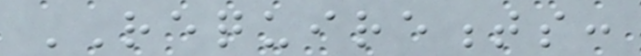REQUIREMENTS:
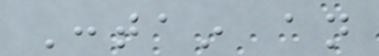Contain an
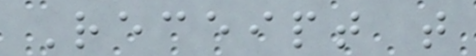Receipt that
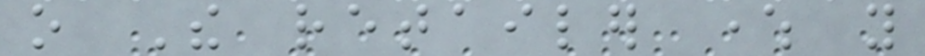o The retailer where you
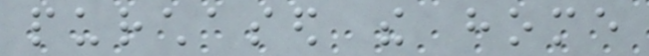purchased the home
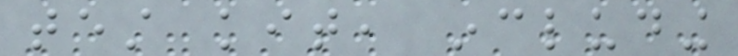test kit, including
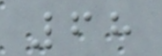68
